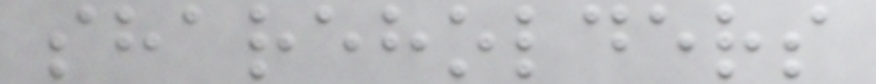shareholders
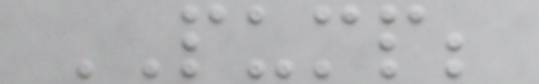PUMP;
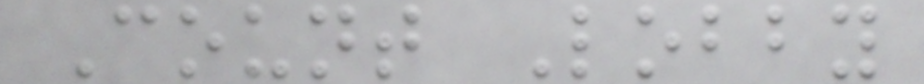Count Lobby
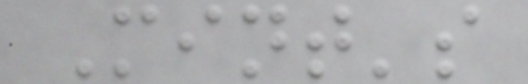Mint's
